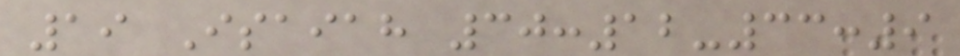19 Isaiah 30:12-33:9
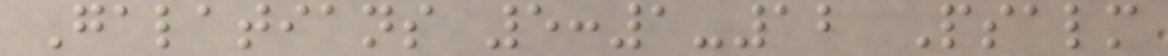Galatians 5:1-12 Psalm
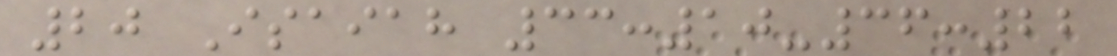20 Isaiah 33:10-36:22
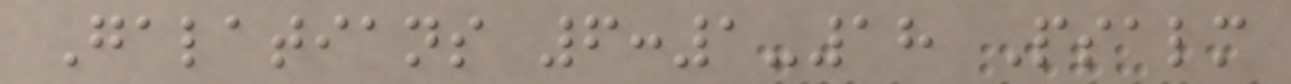Galatians 6:1-18 Psalm
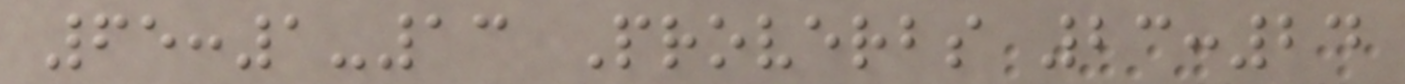65:1-13 Proverbs 23:24
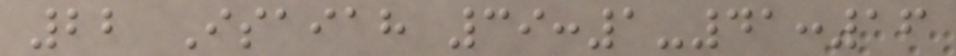22 Isaiah 39:1-41:16
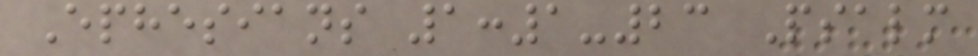Ephesians 1:1-23 Psalm
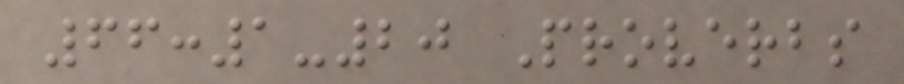66:1-20 Proverbs
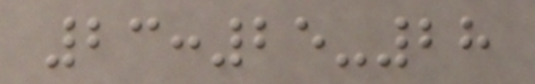23:25-28
